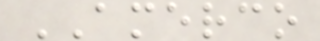AMERCO
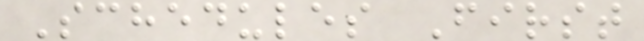Schedules First
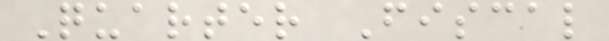Quarter Fiscal
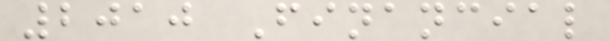2010 Financial
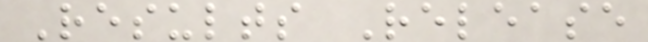Results Release
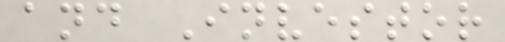and Investor
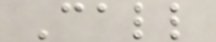Call
